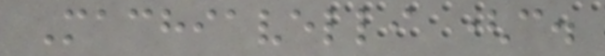Machiavelli (c.
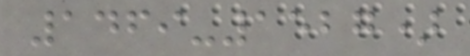1469-1527)
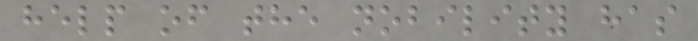help of the nobility has
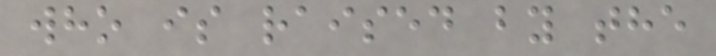who is raised by the
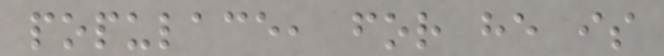populace, for he is
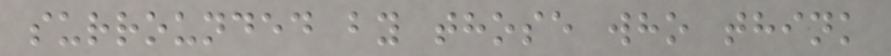surrounded by those who think
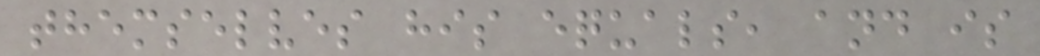themselves his equals, and is
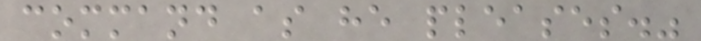command as he pleases."
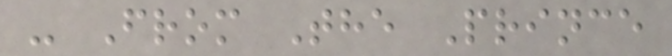- From The Prince
